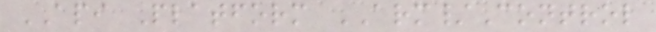API Platform ARM/Control
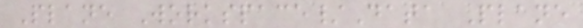Plane Workspace/Data Plane
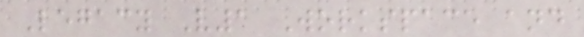Legacy V1 Workspace and
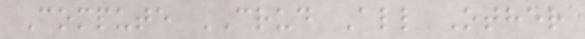Compute CRUD All Other
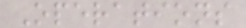Operations
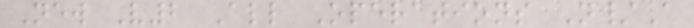New V2 All Operations N/A
